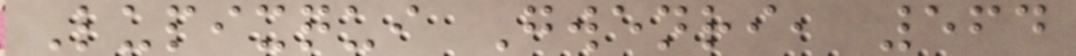Lupixqui Gwenri, 564
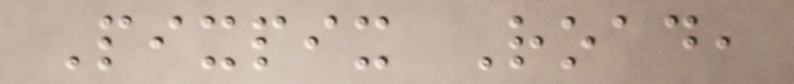Pixpix Road,
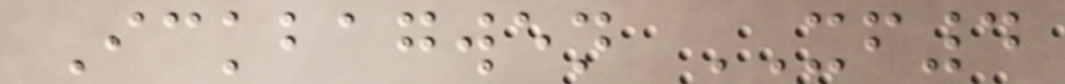Ickbagwen XF4
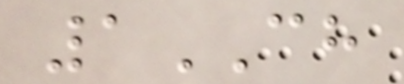1CH
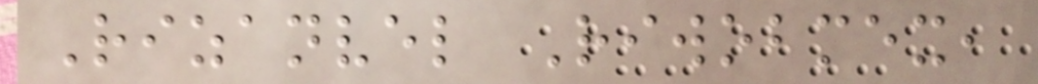Rizanvel Riwobmex,
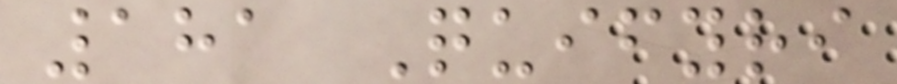181 Quifyri
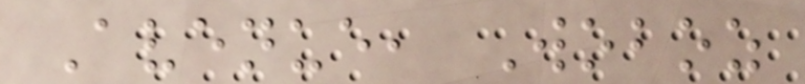Avenue, Woboz
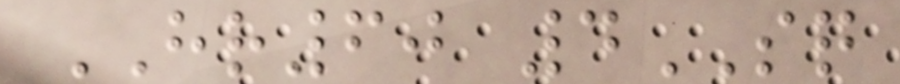HR60 4SQ
